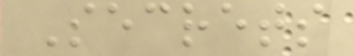Secrets
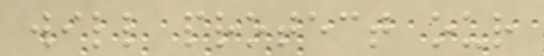will protect our
